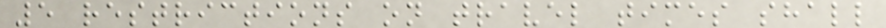5 restrictions on travel times shall
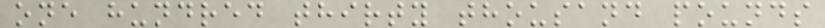one hundred thirty thousand pounds
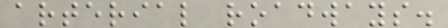arterial roadways.
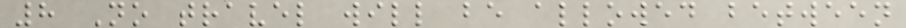8 No travel will be allowed between
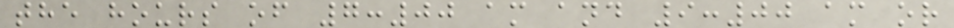the hours of 7:00 am and 9:00 am or
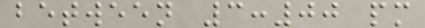between 3:00 pm
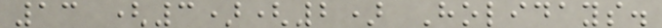13 (3)(2) Holidays.
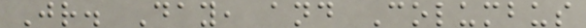Jr. Day, and Columbus
